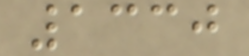1330
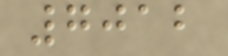7012
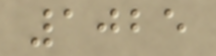1025
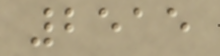2515
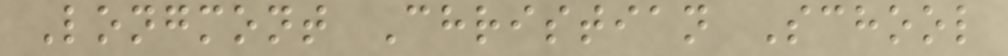Longmont Christian School
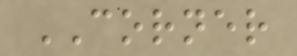CORNER
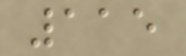115
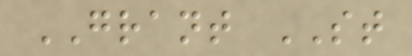GRANT ST
